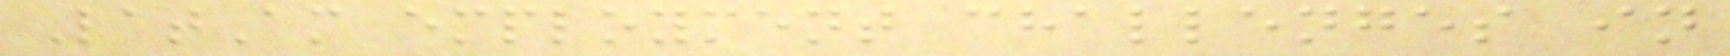LatAm employment challenges in
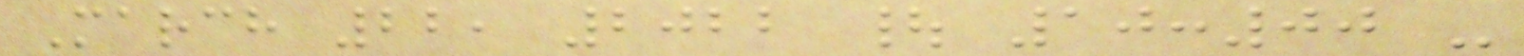March 22, 2022 | 10:00 -
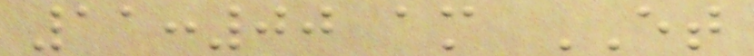11:00 am ET
